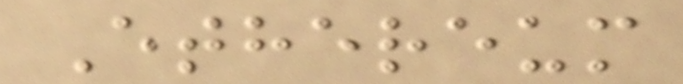Ethereum
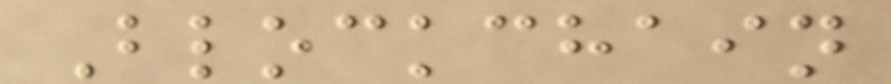Blockchain
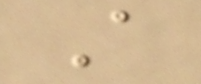A
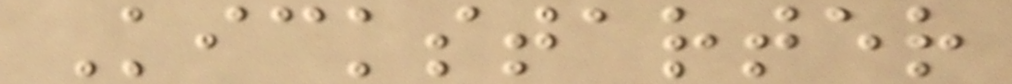Kickstarter
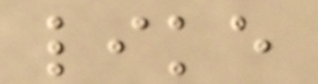like
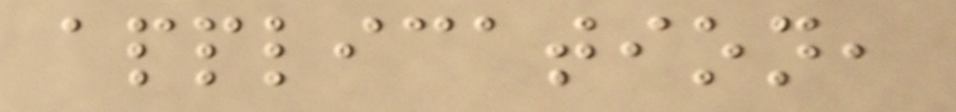application,
